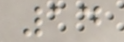14
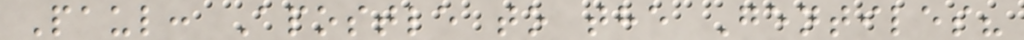Paul: Apostle to the Gentiles?
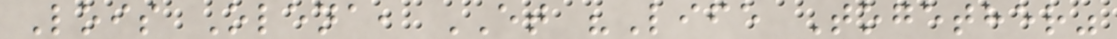Lois Olena, ET "Life Together"
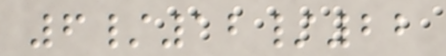6/12/22
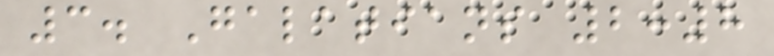3. Galatians 2:8
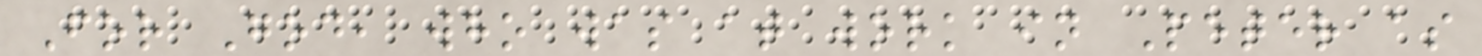For God, who was at work in Peter as
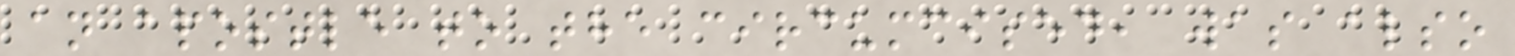an apostle to the circumcised, was also
